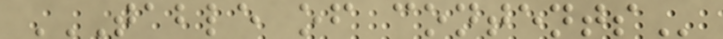TABLE OF CONTENTS
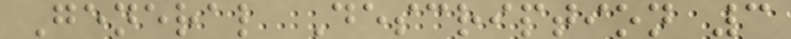General Description 3
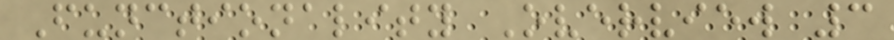Functionality Overview 3
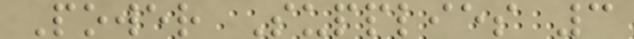Power Supplies 3
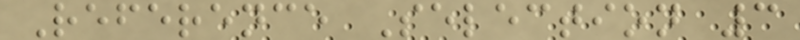Reference Selection 3
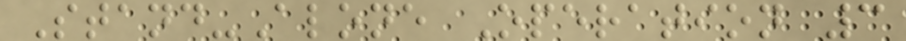Stand-Alone Operation 3
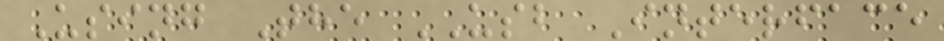Using The USB Interface
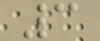3
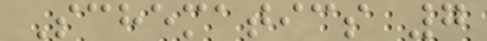Schematics 7
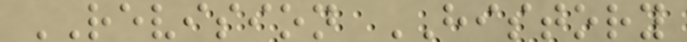REVISION HISTORY
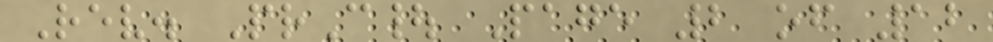Rev. PrC| Page 2 of 12
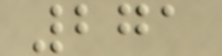271
